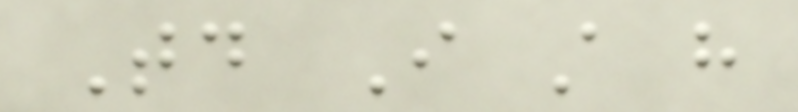Today I still have
